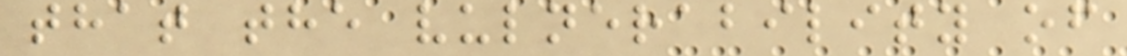that the vulnerability of
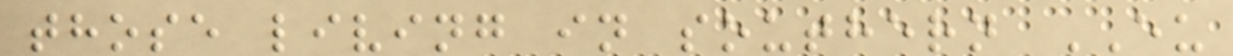those living in southern EU
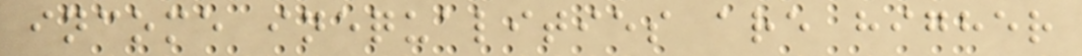income inequalities are higher
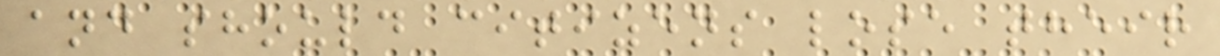and should citizens lose their
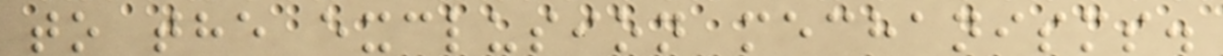to the exclusion mechanisms.
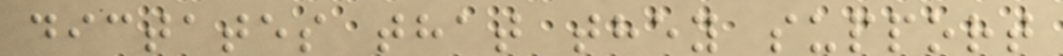dictates that they support
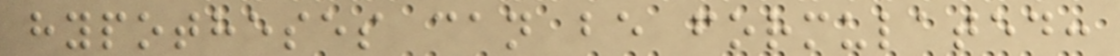hypotheses can be formulated:
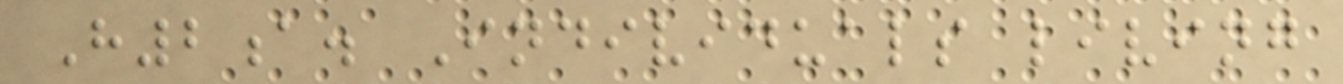H2a. Individuals living
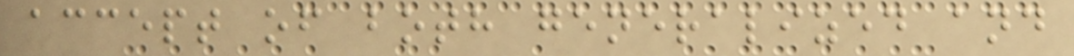accept of both generalized and
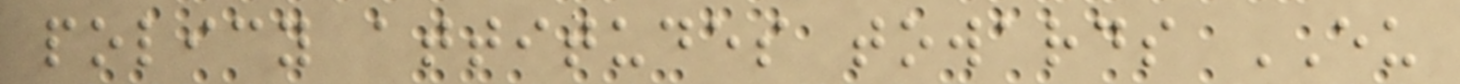policy attitudes towards EU
